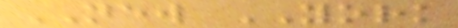NEW YORK
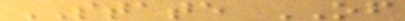STATE OF
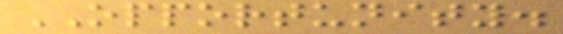OPPORTUNITY.
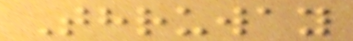Thruway
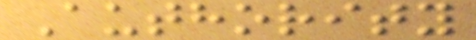Authority
